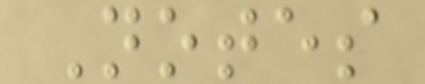Notes
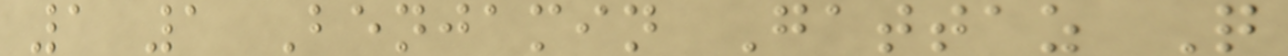1 1 Benjamin Gattaz Q
